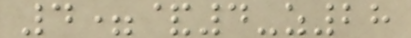4=&4-z28
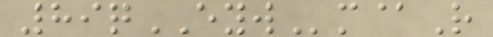89qEYWm@R
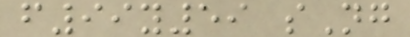f99y59 sNg
